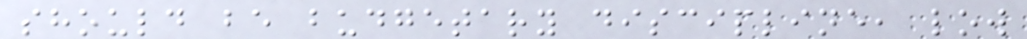should be budgetary discipline, low
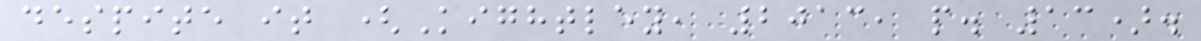despite it (Kightley, 2013, p. 13).
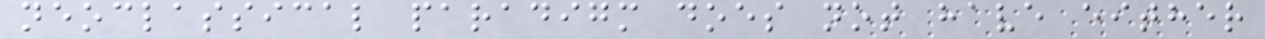neoclassical paradigm does not have either
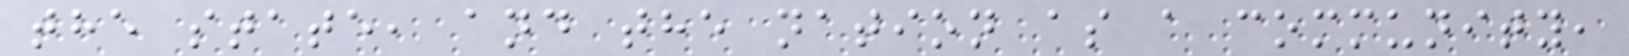the state, and the nation as a community,
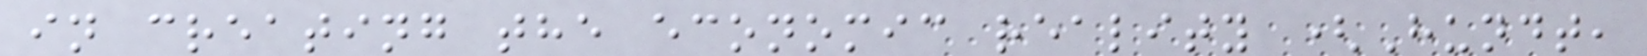in creating the economic reality (Hundt,
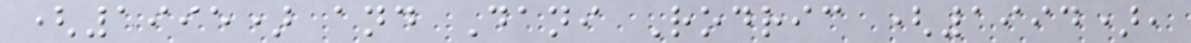(1995) and Dani Rodric (1994),
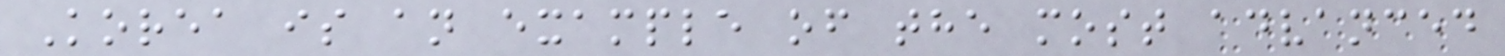Korea is an example of the most advanced
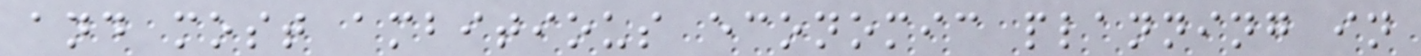and most ambitious economic planning in
